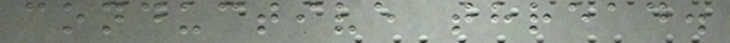conductive thread.
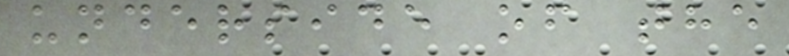underside of the
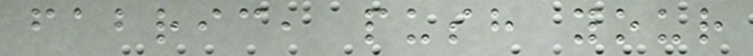fabric, push your
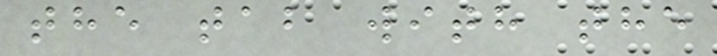the tab with the
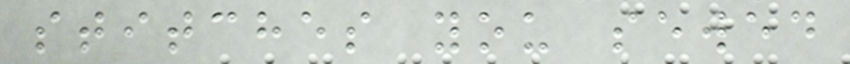stitches you sewed
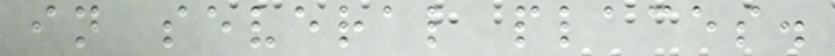in several places.
